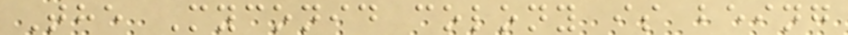The Myconid colony is being
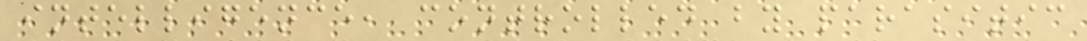intelligence, controlled by parasitic
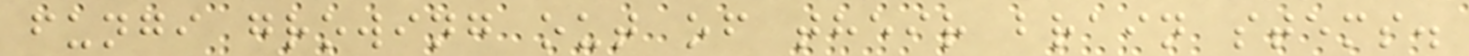fungi growing out of their brain stems.
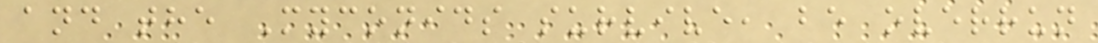and the Myconids survive, be overrun
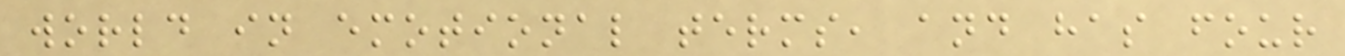world in emotional terms, and has four
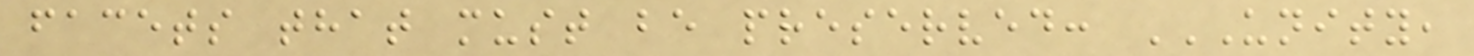facets that must be preserved: UNITY,
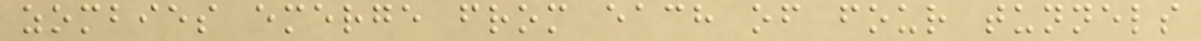zombies emerge from each of four tunnels
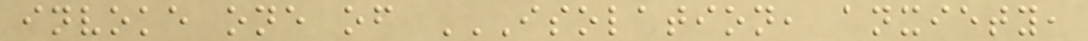invoke one of ISOLATION, ANXIETY,
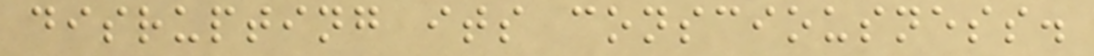disrupting its consciousness.
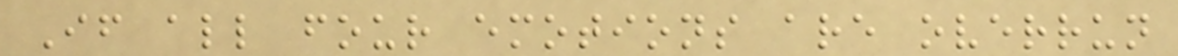If all four emotions are overrun
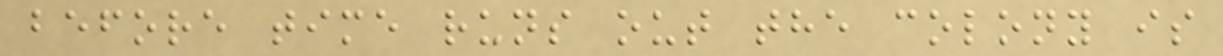before time runs out the colony is
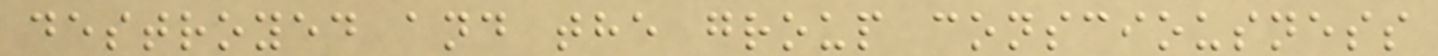destroyed and the group consciousness
